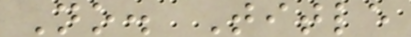No. Title
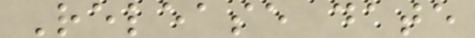Release date
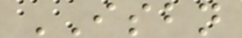ISBN
